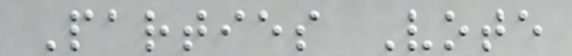Parties Vote
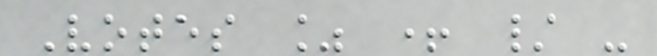Votes % + / -
